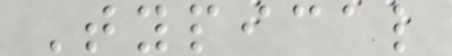Typical
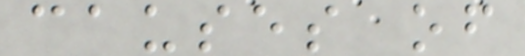causes of
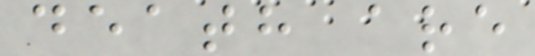death are
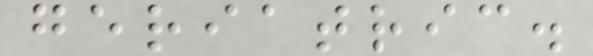geriatric.
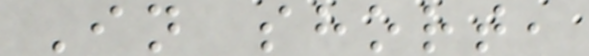In short,
